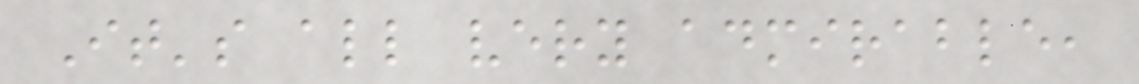It's all very admirable,
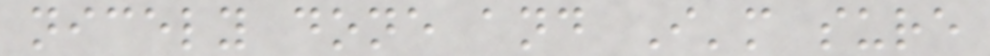nicely done and I'm sure
